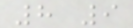8 9
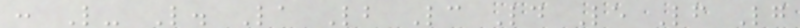: L- L. La Lb Lc Ld Le Lf Lg
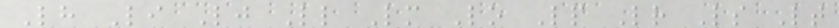Lh Li Lj Ll Lm Lo Lp Lr Ls Lt
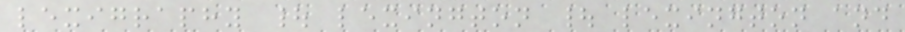lexigraphy | lexington | lexington and
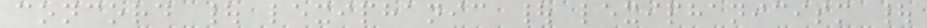concord | lexiphanic | lexiphanicism |
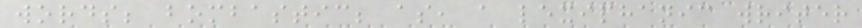words; bombastic; as, a lexiphanic writer
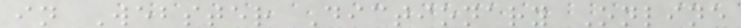in Webster Dictionary Online
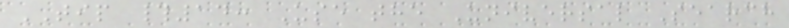TIP #14: Use the Universal Search
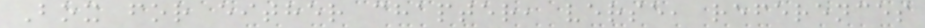Box for either chapter, verse, references
